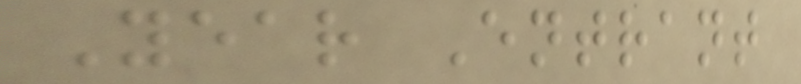Year Entrant
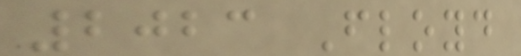2023 Floyd
